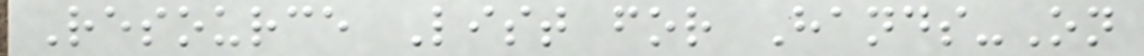Resource List for Hands-On
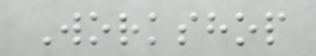Workshop
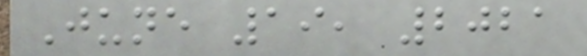June 19, 2021
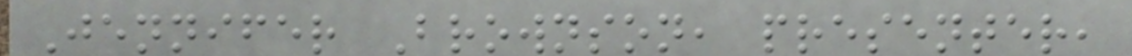Jennifer Brownson, presenter,
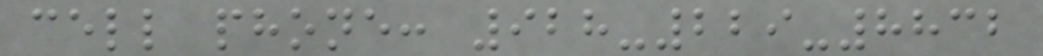cell phone: 928-229-8832
